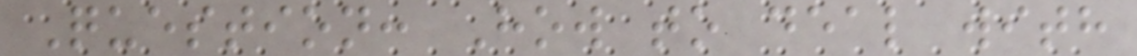Question: How to deal with
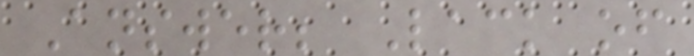Answer; Lack of
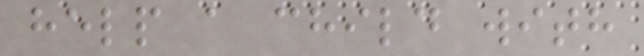help a child with
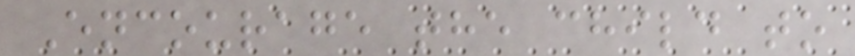Encourage the child to
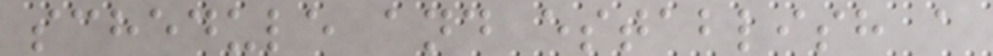schedule and establish a
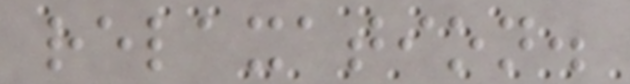relaxation.
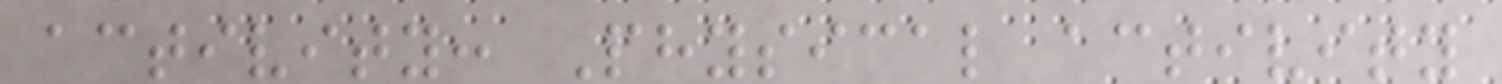activity: Physical activity
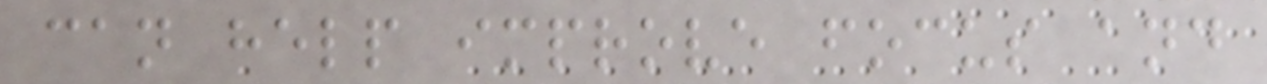can help improve focus and
